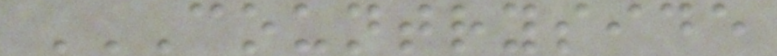COUNTRYSIDE
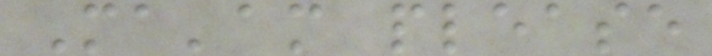Ma'am please
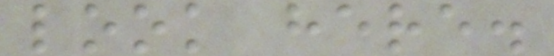look here.
